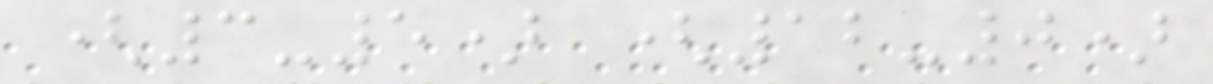(3-5) (12-0)
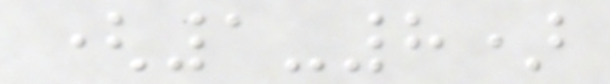(1-8)
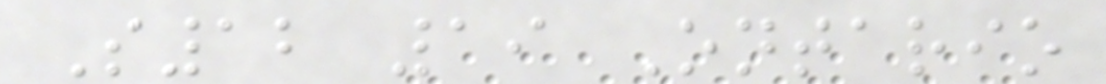S12 19 Ontario
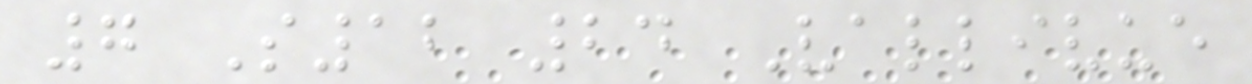7 S12 24 Vallivue
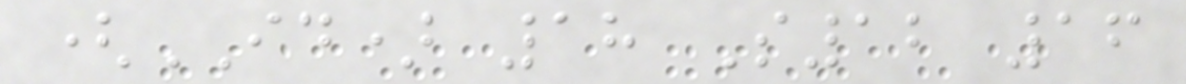(ID) 18 S12 16
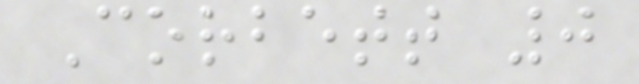Corbett 0
